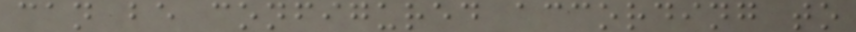can be configured according to
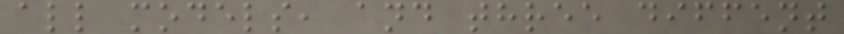all models, and three diffent
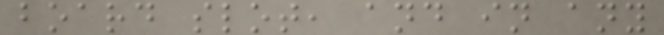board slot, and in any
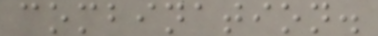combination.
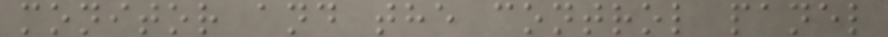monitor and the control panel
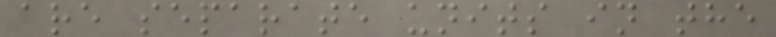are separate units in the
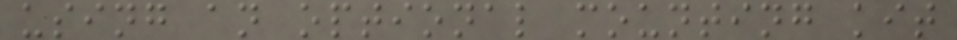using an optional mounting kit
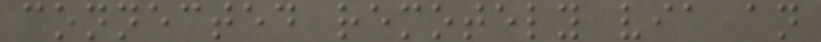connected remotely via an
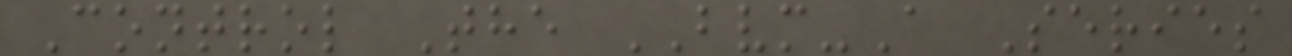Control The BVM-A Series
